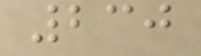230
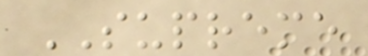SUPREME
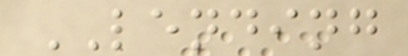LENDING
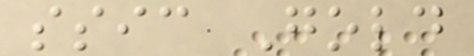ssic Gold
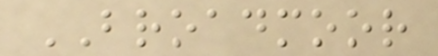BROADMOOR
